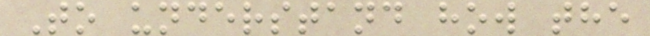To understand how the
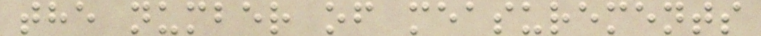the number of measurements
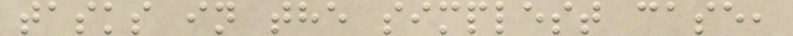tasks in the simplest case,
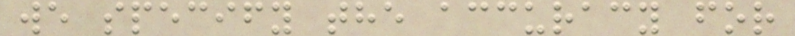we specify the accuracy for
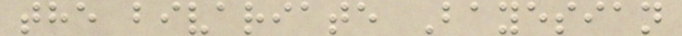the bivariate Bayesian
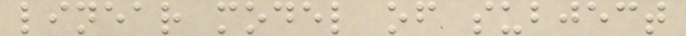linear model of subject
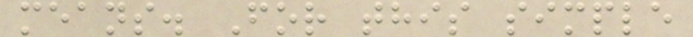means. For this simple
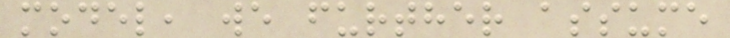model, we further assume
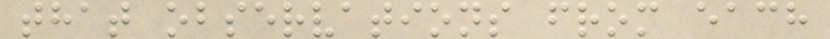that observations from each
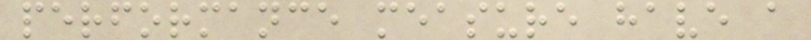performance measure have a
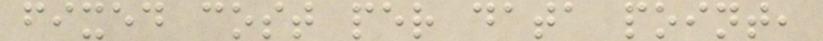fixed cost per data point,
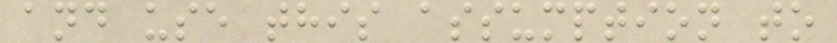and use this assumption to
